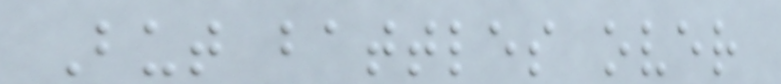But battles over
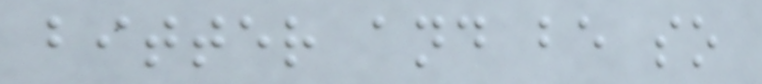bitter and be so
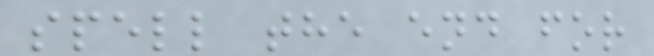spell the end for
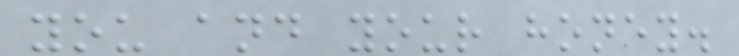you and your honey.
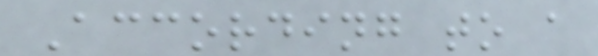According to a
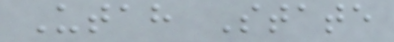Utah State
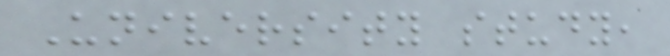University study,
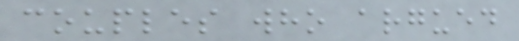couples who argued
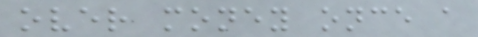over money once a
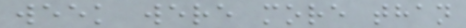week were more than
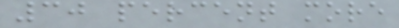30 percent more
